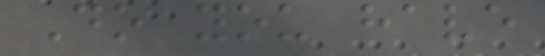Do you have
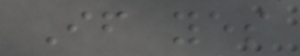If yes
